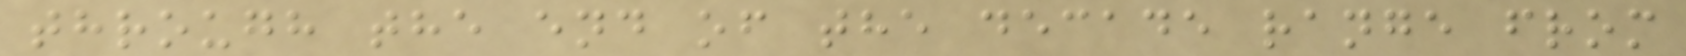through the end of the decade range from
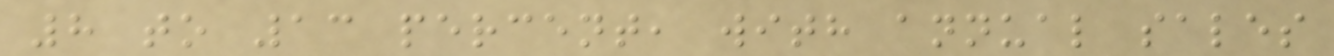8 to 13 percent, with annual sales
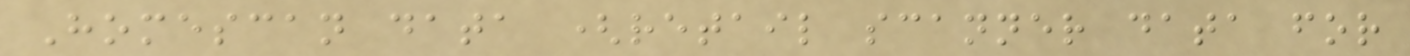Homescan data (retail scanner data for
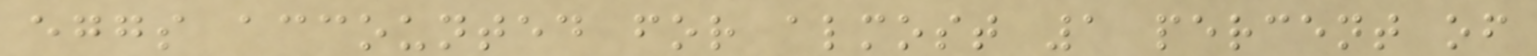eggs accounted for almost 1 percent of
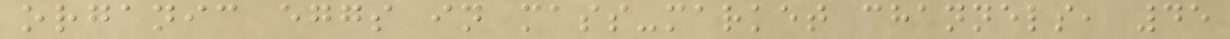organic eggs in mass-market channels, 45
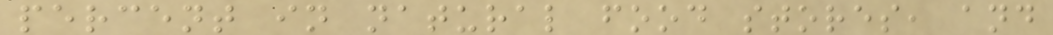percent in natural food stores, and
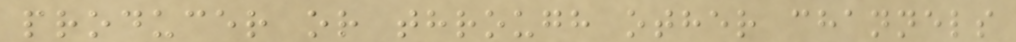producer or through other channels
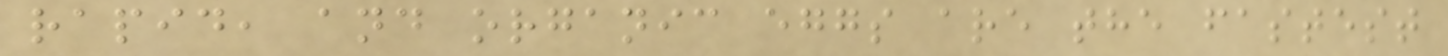rapid, and organic eggs are the fastest
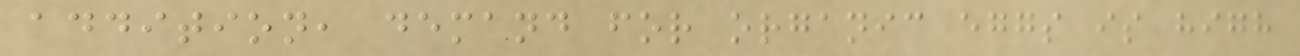addition, demand for organic eggs is high
